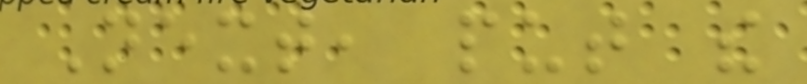Next, put the
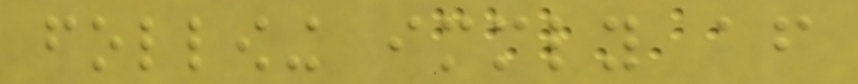following immediately after
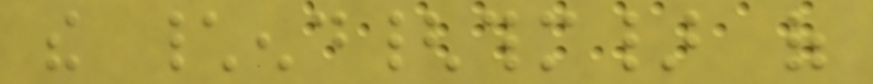the \end{thm} of
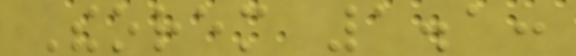Theorem 1.1:
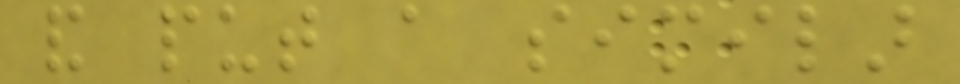and put a similar
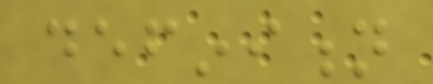definition
